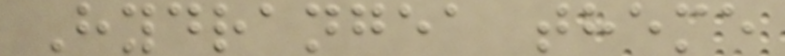Hydrangea theme
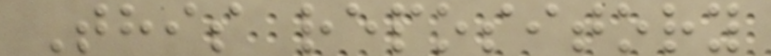This repository
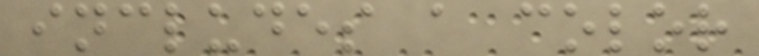includes a color
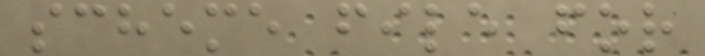scheme file for
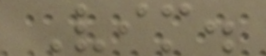Vim.
